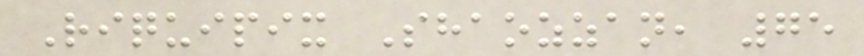Riquipix Shaozzan, 75
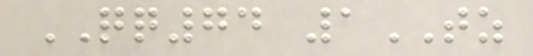QQ74 1TZ
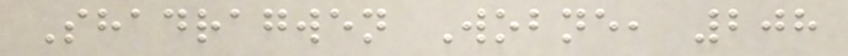Shadragwen Wobne, 208
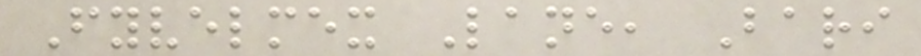Fyvelmex Lane, Bari
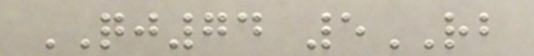QJ74 5RB
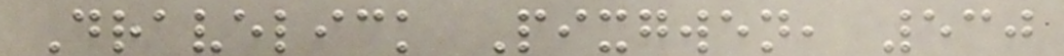Dravelick Pixgwen, 530
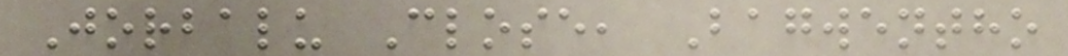Jorbalu Close, Bagwentho
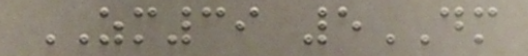ZM39 5DM
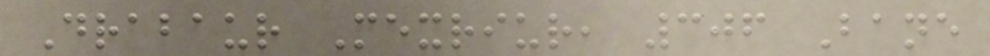Drabaur Mexriur, 306 Bane
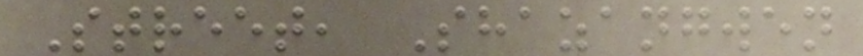Street, Shazangwen
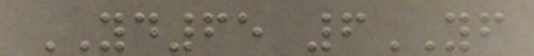YD65 6YF
